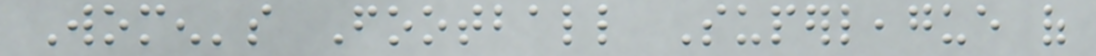Women's Football Superleague of
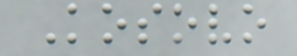Kosovo
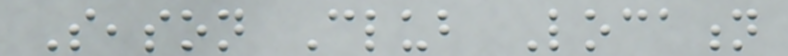Season Club Location
